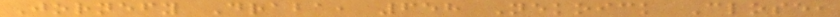Jornefy Draba, 658 Nekoick Close,
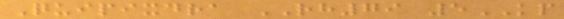Quipixdra RH79 5KP
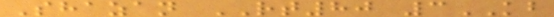Shazan RT80 3KB
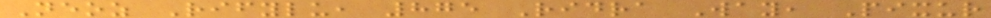Neoz Rifylu, 875 Ridra Way, Pixur
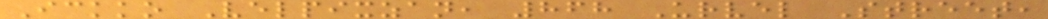Ickko Velpixzan, 868 Urvel Street,
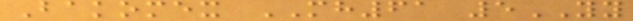Bakomex MH61 5YY
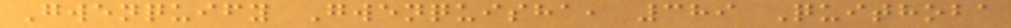Gwenquify Gwenquisha, 389 Quithoba
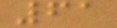61
